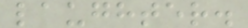laughter.
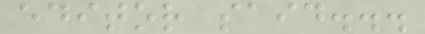editor said...
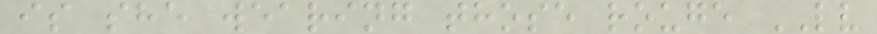is she wearing those rouge LV
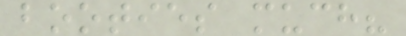booties much?
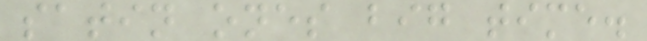satin ones big time.
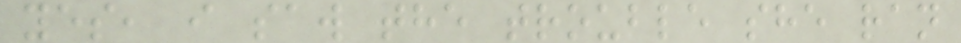yes, i saw the trouble she ran
